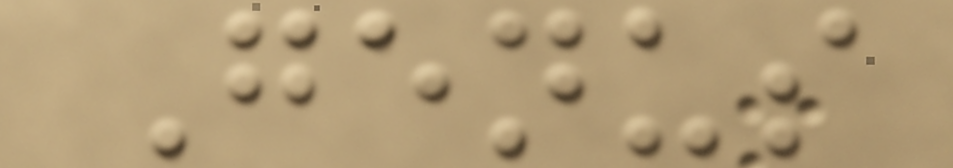Genus
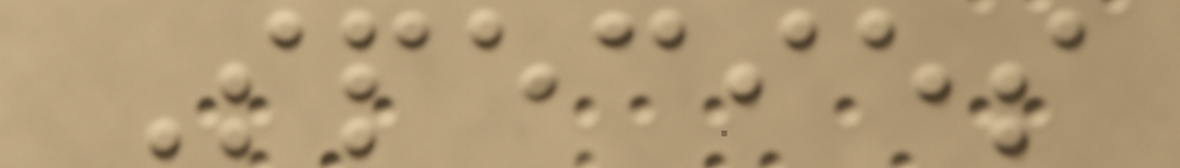Species
